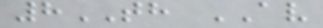8TH AV
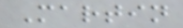Martin
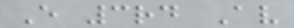E 3rd Av
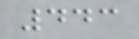443
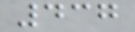437
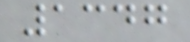1347
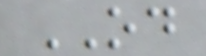OD
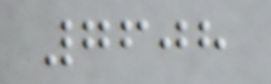7608
